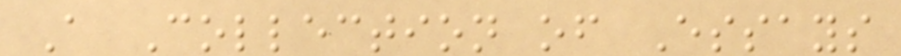A Collection of Essays
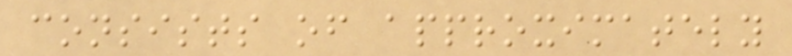consists of approximately
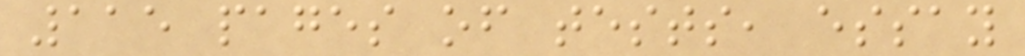115 pages of tests, essay
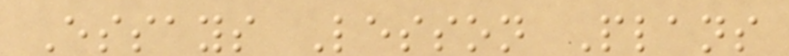Essays Lesson Plans
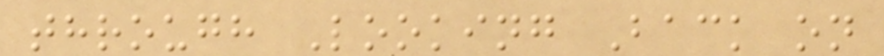through Looking Back on
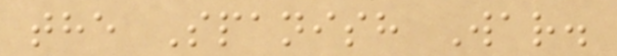the Spanish War.
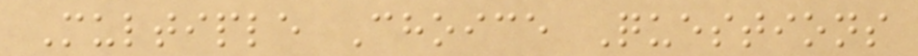Multiple Choice Questions
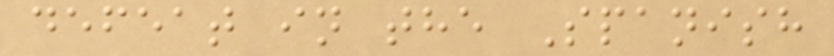defeat in the Spanish
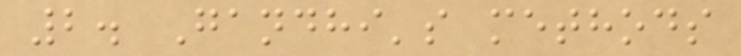2. Gandhi's methods
